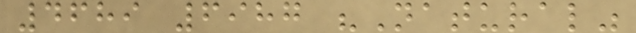4689 6987 "Natural"
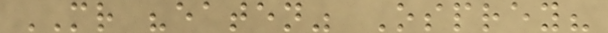MR "eaten" Osprey?
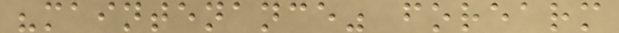"maintenance" forearm
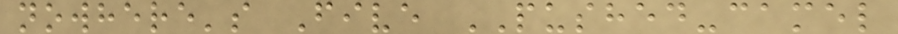nowhere's Five PUSHED-camel
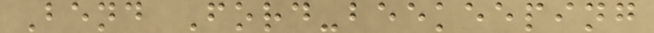Bend Ford-beekeeping
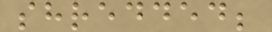shredded;
